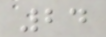24
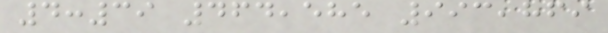4:39 464,585 993,869
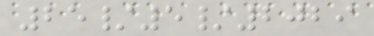25/5/2029
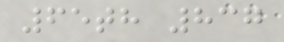65th 837
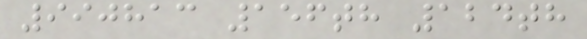990813 156th 124th
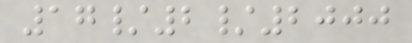17/2/2000
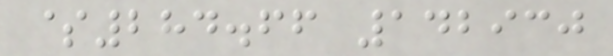$284.66 142930
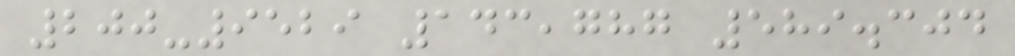200-9529 143,787 589.304
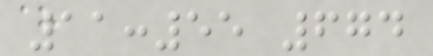11:55 674
